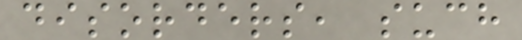disorders, such
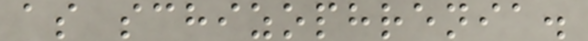as schizophrenia.
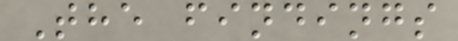The findings
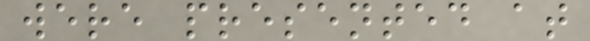were presented at
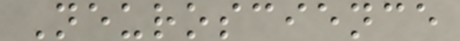Neuroscience
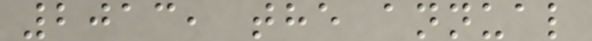2013, the annual
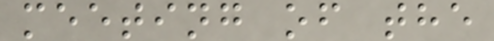meeting of the
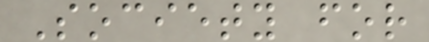Society for
